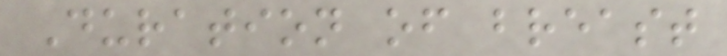Duration of breast
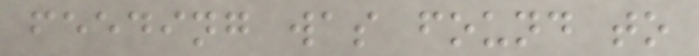feeding was found to
